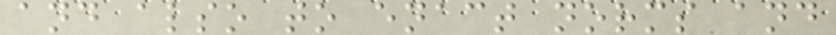and also to enact norms and
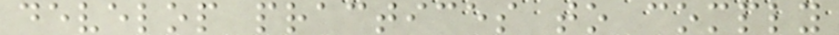develop practices to comply
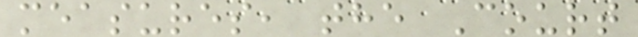measures, the Court
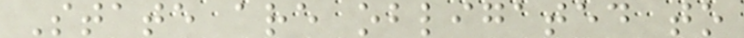State are obligated to
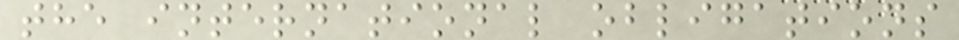the international obligations
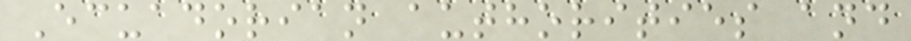Ecuadorian authorities and
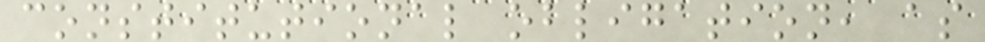constitutional obligation, as
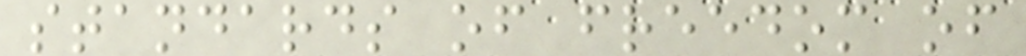standards of freedom of
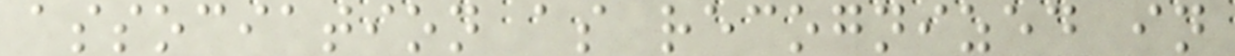association as recognized in
